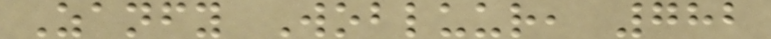Zanfy Wobluur, 782
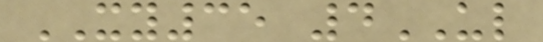XY35 4UL
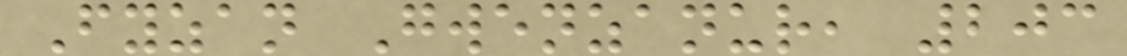Fyzan Gwenzanur, 203
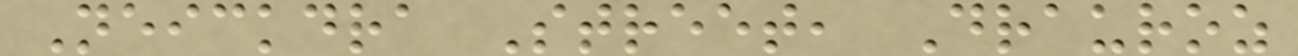Neickdra Street, Drauroz
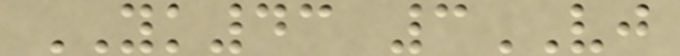YK43 3VJ
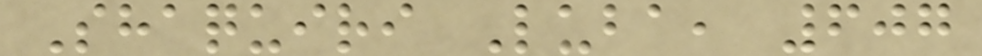Shaquiri Luba, 607
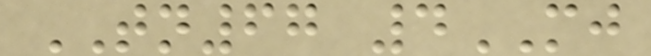TN67 4MJ
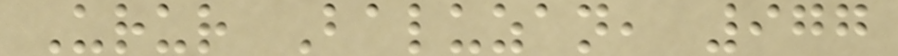Urur Baluzan, 977
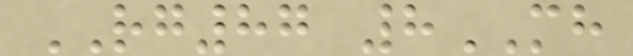RG87 8MH
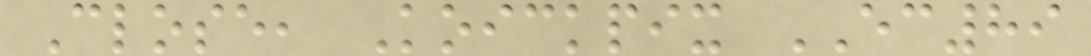Close, Koickpix EC89
